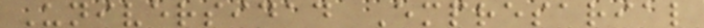Universidad Empresarial
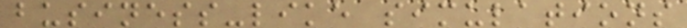business-like simulations
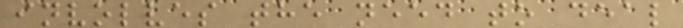involves the need to deal
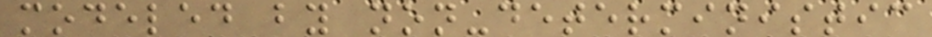modeled by non-deterministic
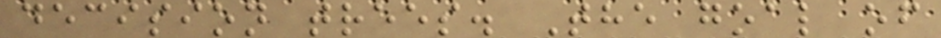decision trees. The goal of
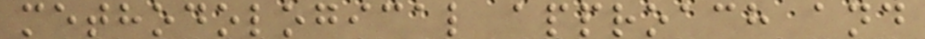methodological approach and
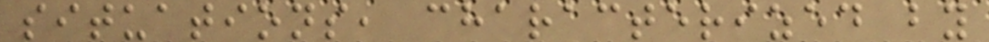situations, characterized by
